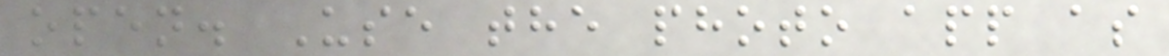open. Use the photo app as
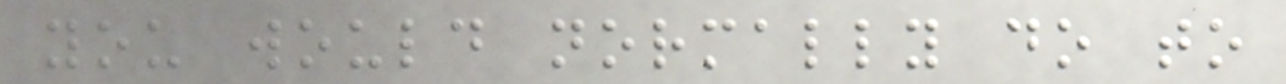you would normally do to
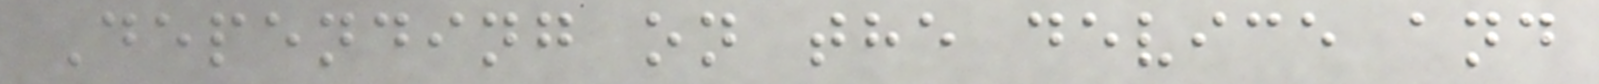Depending on the device and
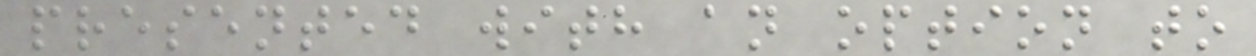presented with an option to
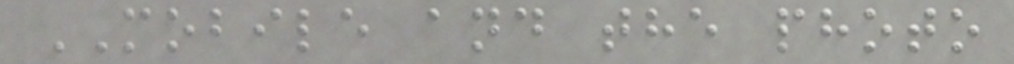MOBILE and the photo
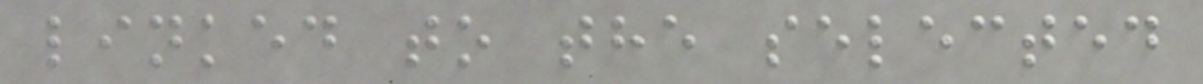linked to the selected
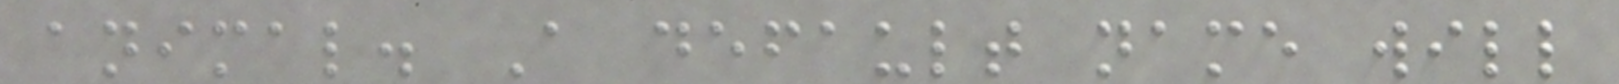animal. A default name will
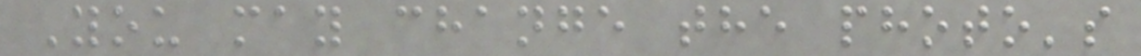You may change the photo's
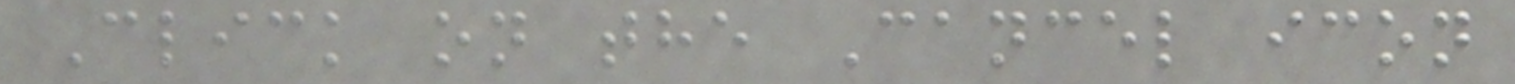Click on the Cancel icon
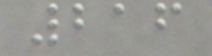216
